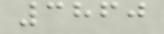3860
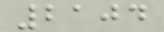2104
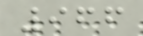966
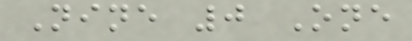Nine 0 One
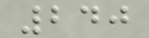240
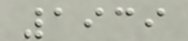1939
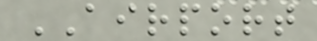AIRPORT
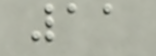11
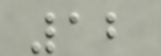12
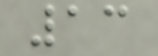13
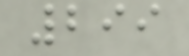299
